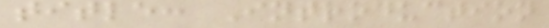title: Introduction
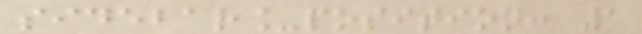sidebar_position: 1
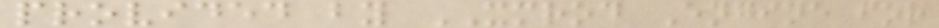provided by XMROD Engine for
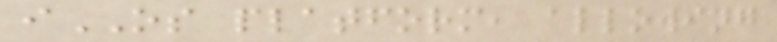iOS platform, allowing
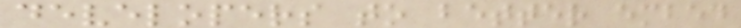developers to better embed
